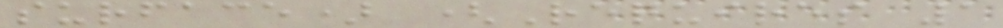surface) (Requires 1
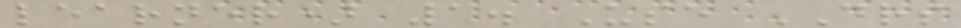learner) 1. Use DRS
